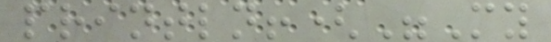println!("My
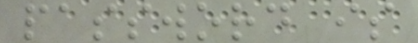password is
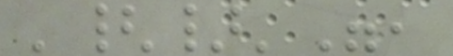'{}'",
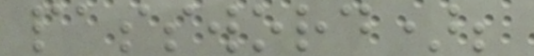password);
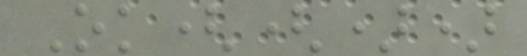Ok(())
